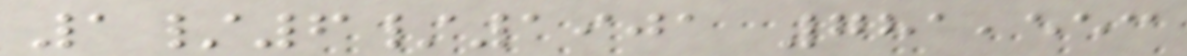1/6/1901 781,553
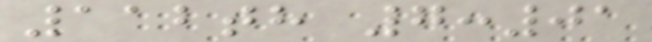112th 7:01
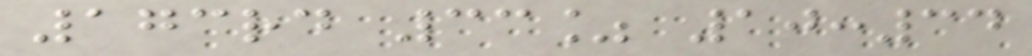173rd 33% 10:34
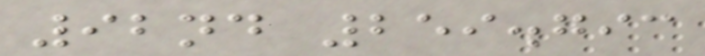92nd 259.793
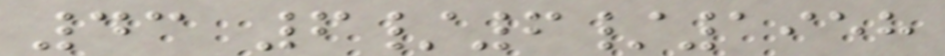43 6/6/1958
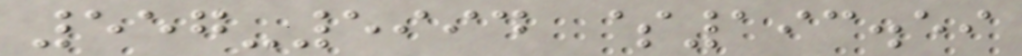557-5994 $193.59
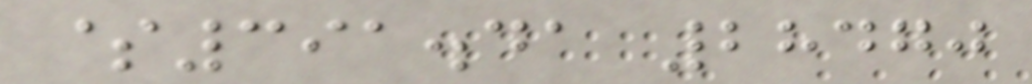$391.41 28470
